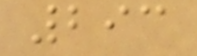293
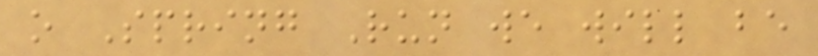o Spring Run we will be
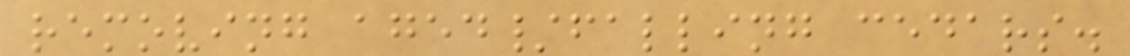removing aged/falling cedars.
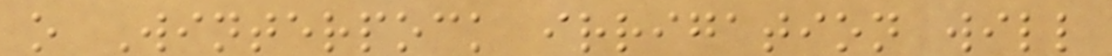o Winterpock irrigation will
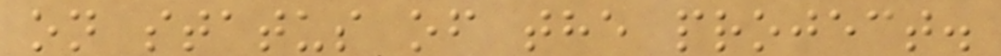on status of the project.
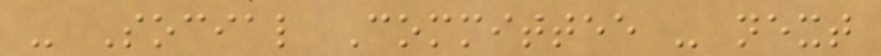- Social Committee - next
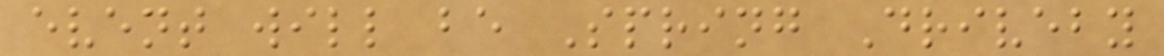event will be Spring Driveby
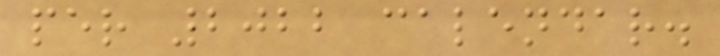per 2022 calendar.
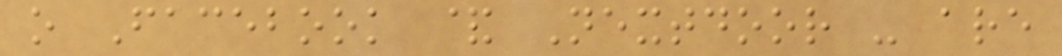o Facebook & Nextdoor - are
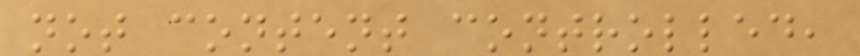not content controlled,
